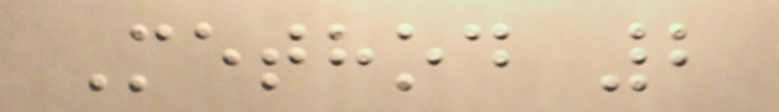Method 2
